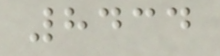8434
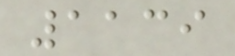1139
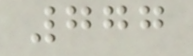777
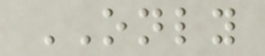ONLY
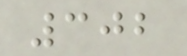302
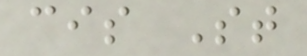cis St
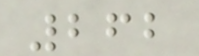262
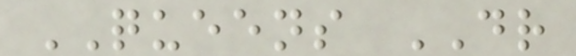QUEENS DR
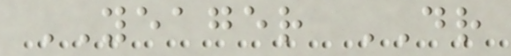YEAGER DR
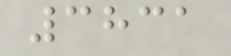3831
